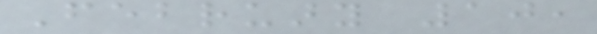February 10,
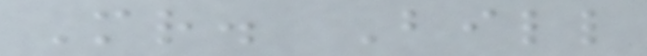Mr. Bill
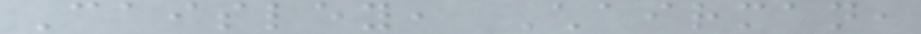Caisley, Chairman,
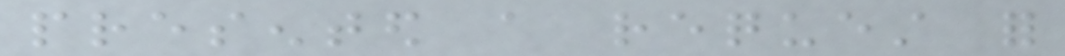presented a request for
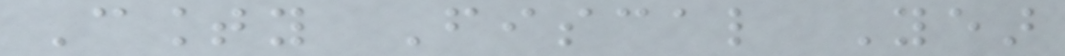County Fiscal Year
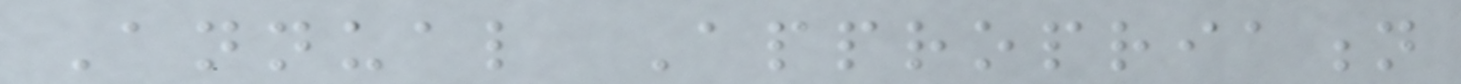Annual Appropriation
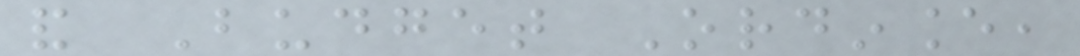and Budget Ordinance,
